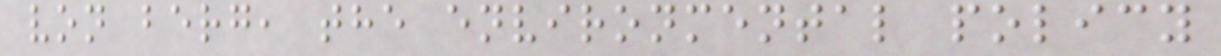von berg, the environmental policy
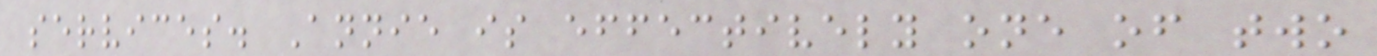services. Annie is effectively one of two
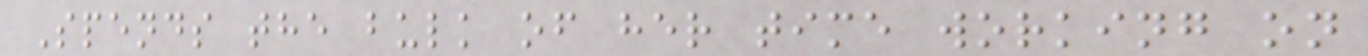Spends the bulk of her time working on
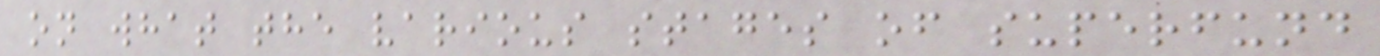on what the various stages of superfund
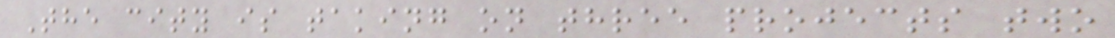The city is taking on three projects two
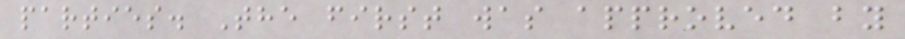parties. The first was approved by
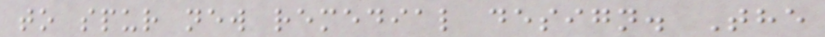to spur new remedial design. The
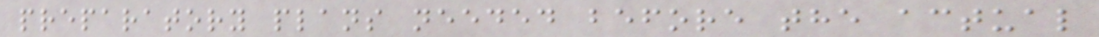preparatory plans needed before the actual
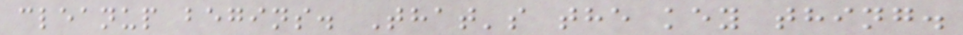cleanup begins. That's the key thing.
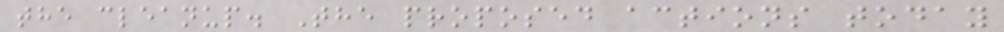the cleanup. The proposed actions today
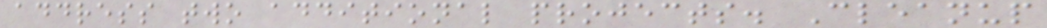address two additional projects. Cleanup
